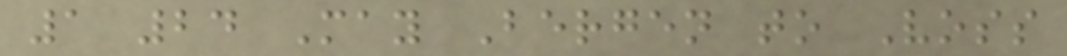1 24 May Bergen to Voss
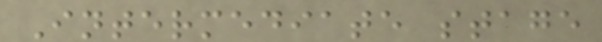Intermediate stage
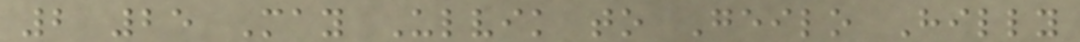2 25 May Ulvik to Geilo Hilly
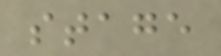stage
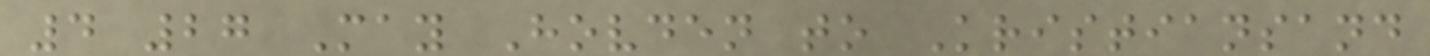4 27 May Hovden to Kristiansand
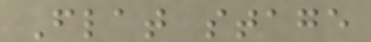Flat stage
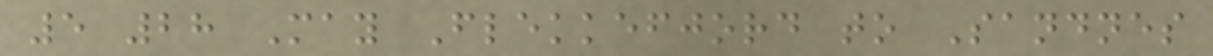5 28 May Flekkefjord to Sandnes
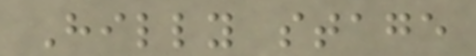Hilly stage
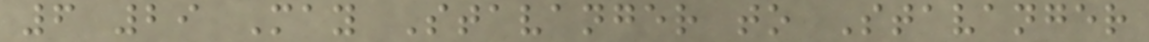6 29 May Stavanger to Stavanger
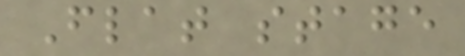Flat stage
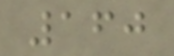160
